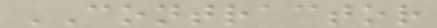CONTRACTOR
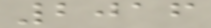2016
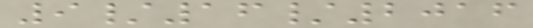9/16/2016
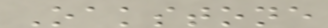Oakstone
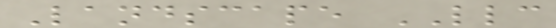Landscape LLC
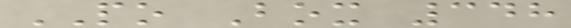PO Box 348
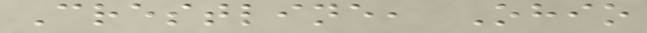Crestline, Ohio
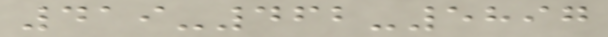419-462-5897
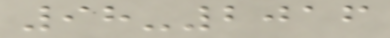98-2016
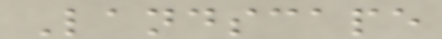Landscape
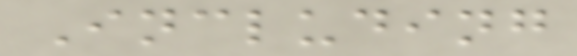Including
